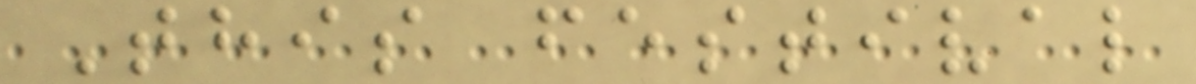This festival
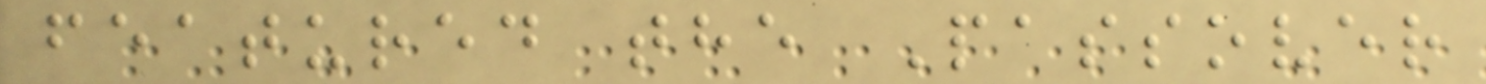featured the Passover
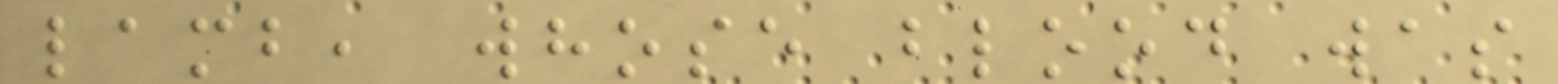lamb, whose blood was
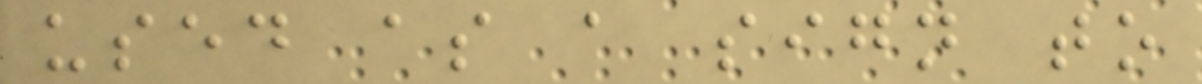used as a sign to
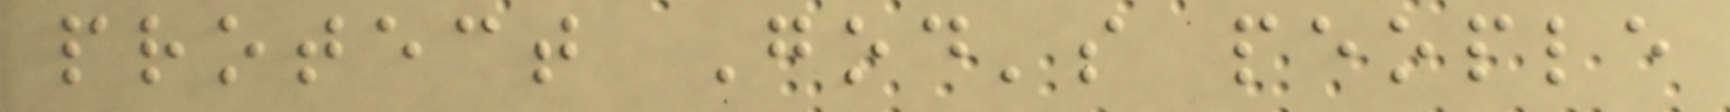protect God's people
